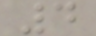4
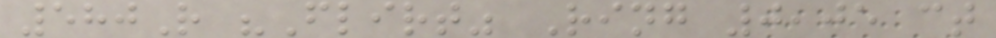580R "Flirt" Ring 0,05 ct
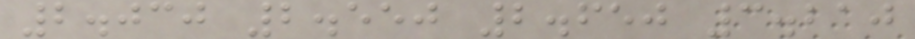2.030 2.550 2.650 3.210
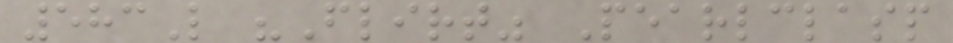583L "Flirt" Pearlclasp
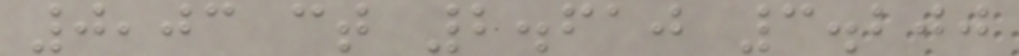0,03 ct 2.610 3.200
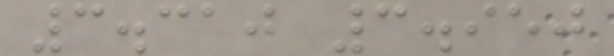3.310 3.950
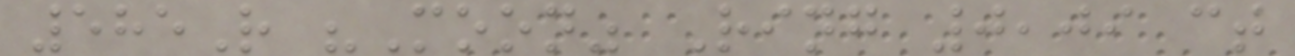585R "Moon" Ring 0,09 ct
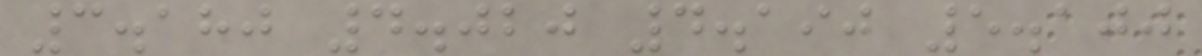3.180 4.020 4.190 5.100
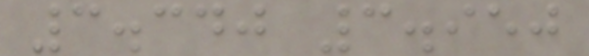3.340 3.950
